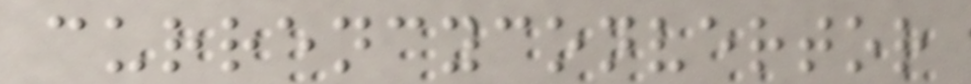currencyconvertor
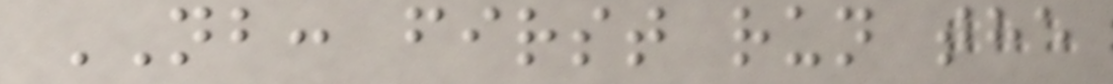NB: first run the
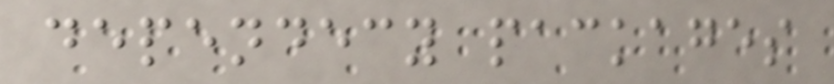dependecy packages
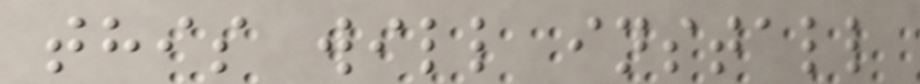this will install
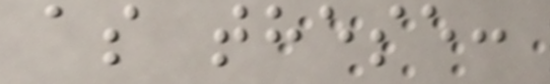as these:
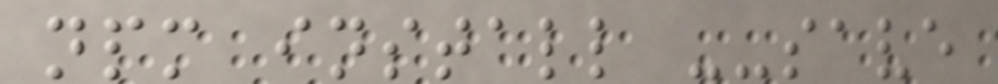npm install --save
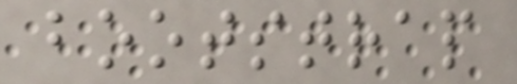bootstrap
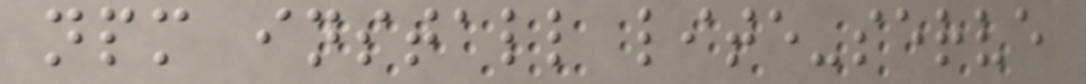npm install lite-serve
